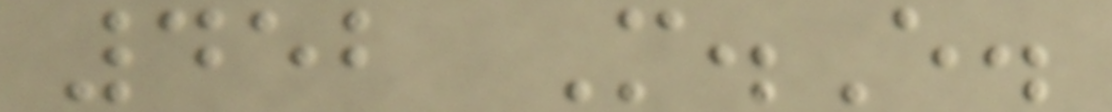452 M.E.
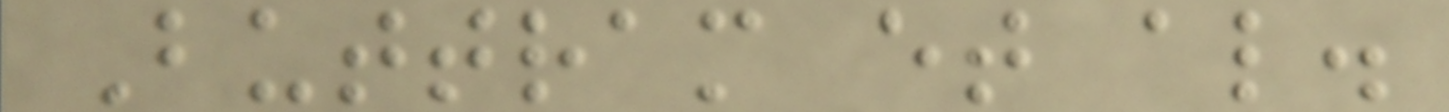Buttram et al.
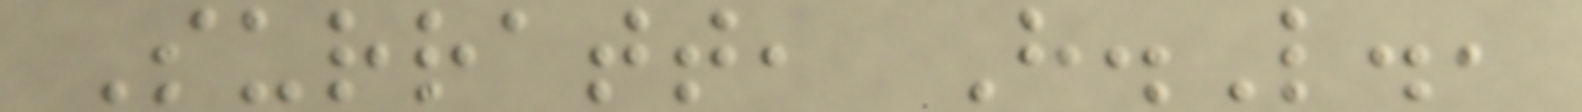Surratt, H.L.,
